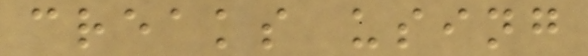creaks using
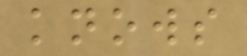knows
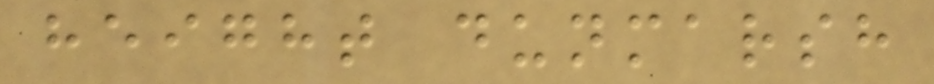height dunmarsh
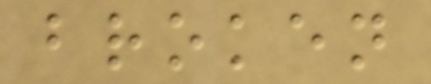broken
